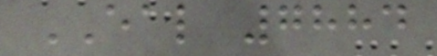EAL 7884
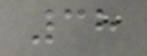38
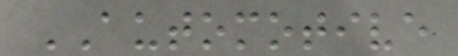AUTOMOTIVE
